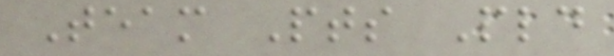Team Pts Pld
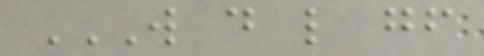W D L GF
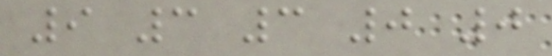9 3 3 0 0
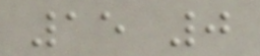15 0
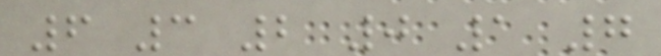6 3 2 0 1 7
